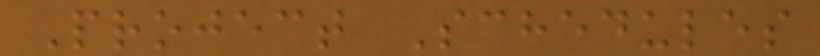Project Schedules
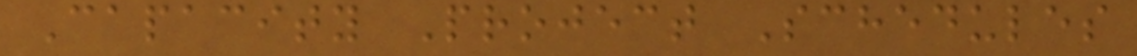Capacity Project Schedules
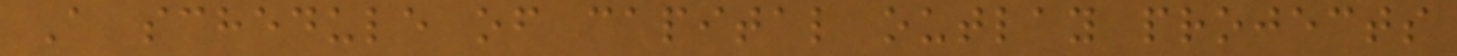A schedule of capital outlay projects
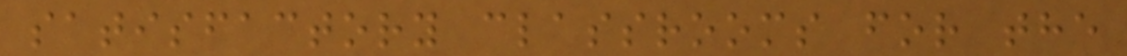satisfactory classrooms for the
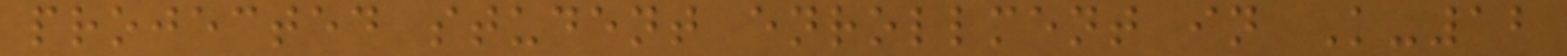projected student enrollment in K-12
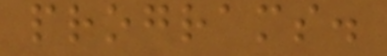programs.
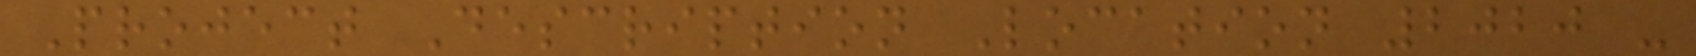Project Description Location 2020 -
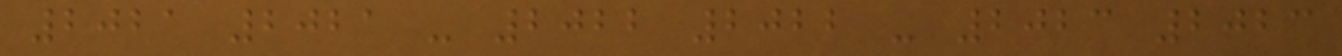2021 2021 - 2022 2022 - 2023 2023
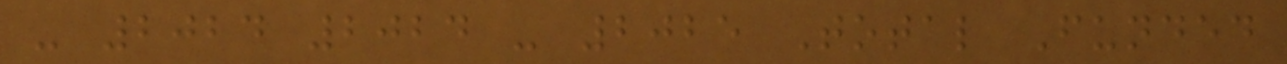- 2024 2024 - 2025 Total Funded
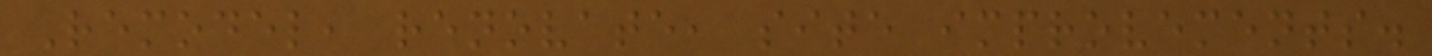Remodel, renovate, site improvements.
